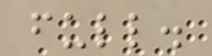full.
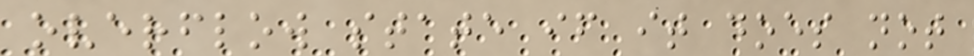overflow state if it does not
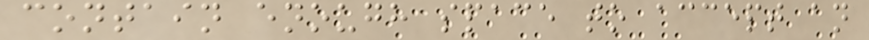contain enough space to accept an
